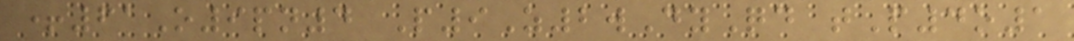+61O9pn4 P9Z2wDyQd tP4o1
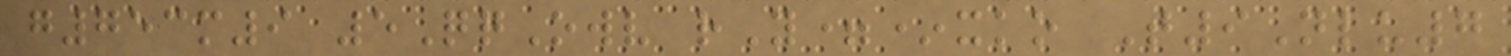g753m9 5QqOwv rY=*xko T9Nlu7
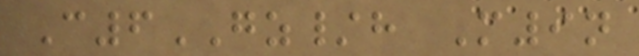C6GZ/h M9n
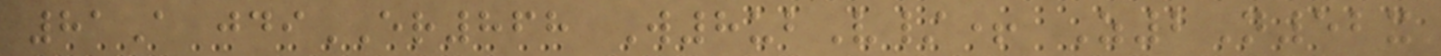81A jdiER868 W8ubV/+ Z2N52x
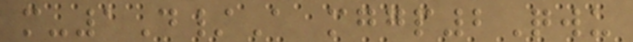m-1D/A mggp2Qwu
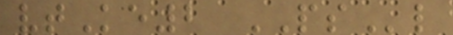vtKe2 PSl
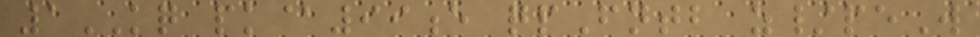1KQ pk@99e qpFntb z/peW
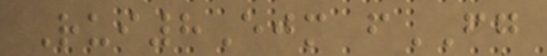Rui8Ejm fFG
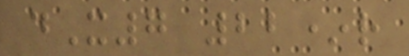dX7 22*r
